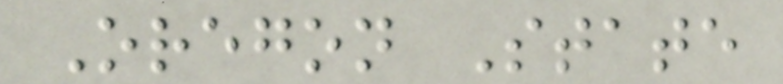Oregon State
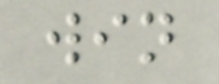win
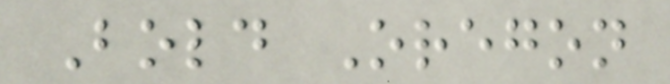Bold Oregon
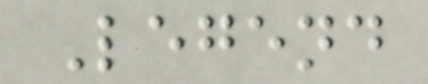Legend
